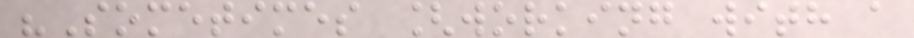"Sometimes [working with a
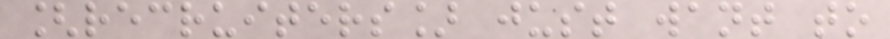[recruiters] just want to
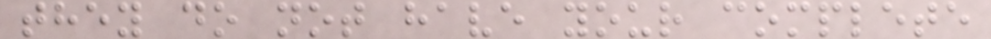they do not have your complete
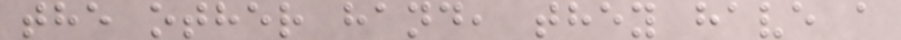the other hand, they have a
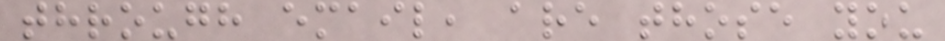through email, are those you
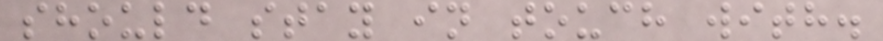should stay in touch with.
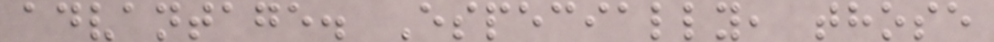advantage. Especially, those
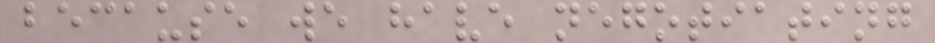because we have negotiating
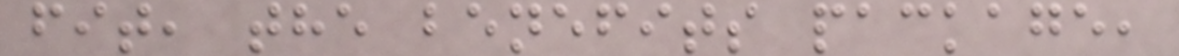fit, the benefits package,
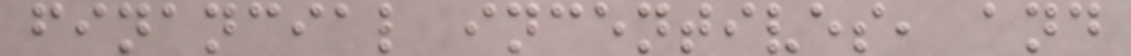financial incentives, and
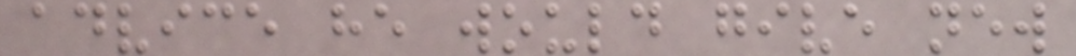advice he would give new
